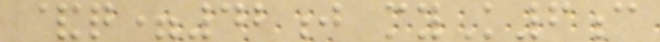&q=42j myK6c
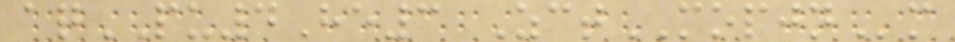aqPU4He3 ZctMOPJNm
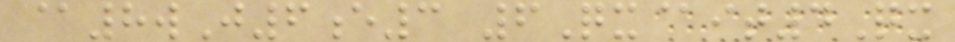@8wJ6e3 6Qx@it4Qx
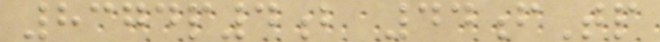8374p4b 44fTp
